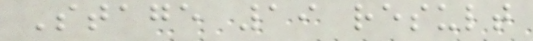Stage 19 result
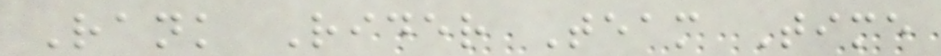Rank Rider Team Time
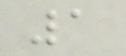1
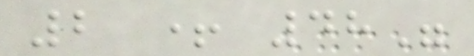2 + 48"
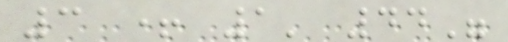3 + 1' 44"
